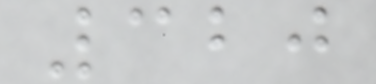320
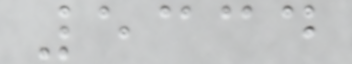5334
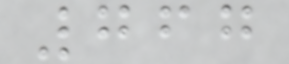767
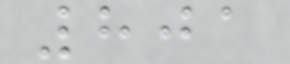801
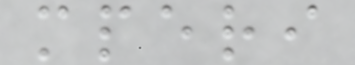mperi
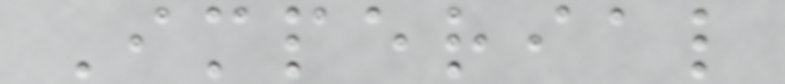Imperial
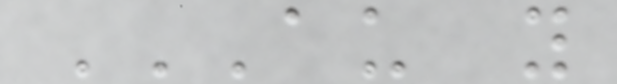AU Y
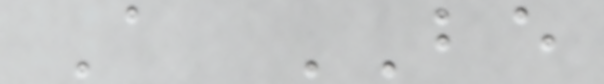A BE
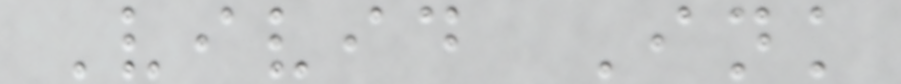Vivid Ink
